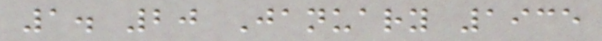1. 20 January 1935
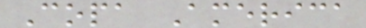Copa America
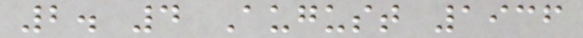2. 4 August 1936
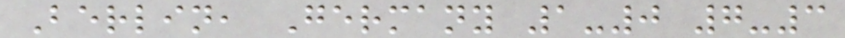Berlin, Germany 1-0 7-3
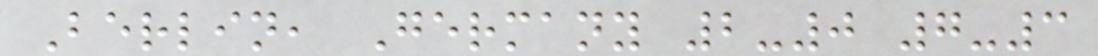Berlin, Germany 2-0 7-3
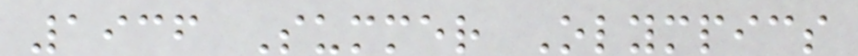1936 Summer Olympics
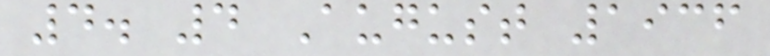4. 4 August 1936
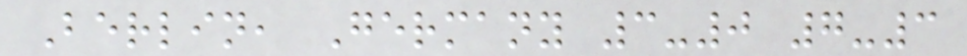Berlin, Germany 3-0 7-3
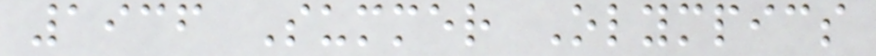1936 Summer Olympics
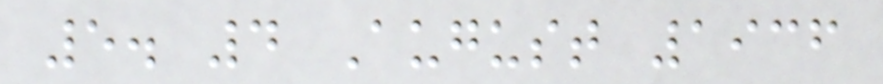5. 4 August 1936
